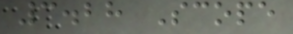3.28 Scope
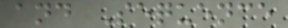and Sequence
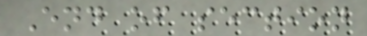End of section
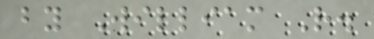by William R.
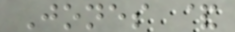Jones &
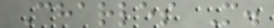Charles M.
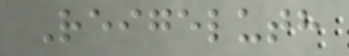Reigeluth
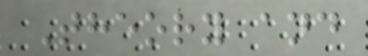Theory and
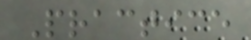Practice
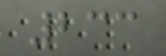233
